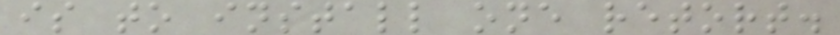is to install one retort.
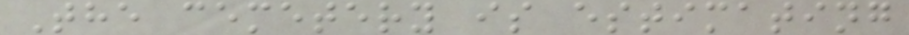The cemetery is estimating
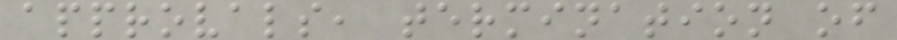approvals, termination of
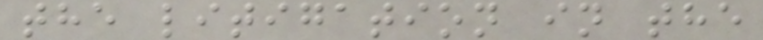the litigation in the
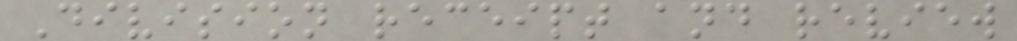Division receipt and review
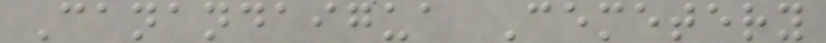Canandaigua Cemetery
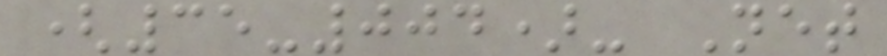(35-004)- Net
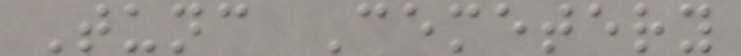Tunc Cemetery
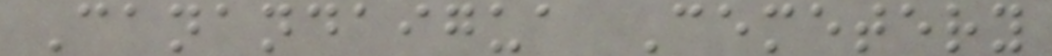Canandaigua Cemetery
